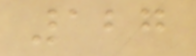127
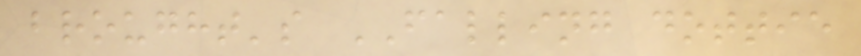brought's FALLING dottie
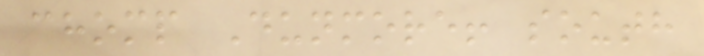chomp Dunmore! south
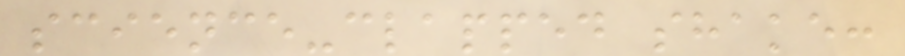science-clapped shake:
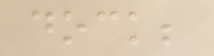dock;
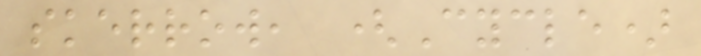skerrow, (Cycle)
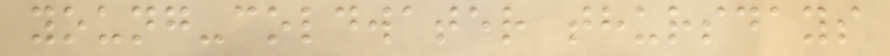young-coldwater thursdays
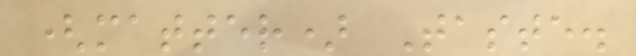(matter) Taste.
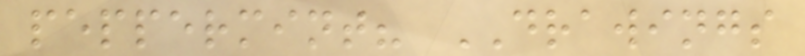peppermint? DRAWINGS
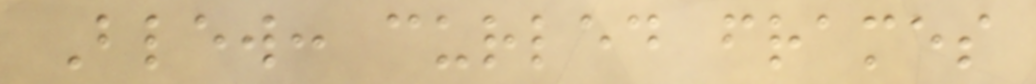Blew: curled frames
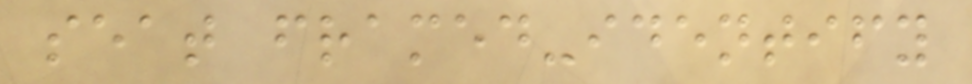seat framed-identify
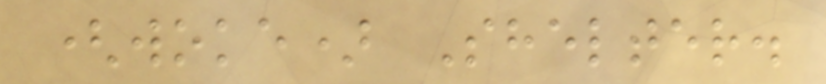(woke) Shelter.
